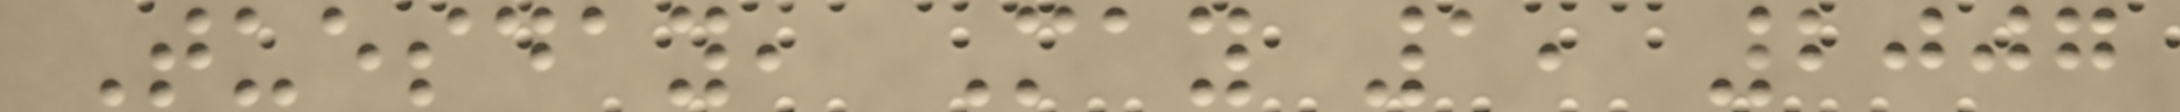Tuesday, May 1, 2007
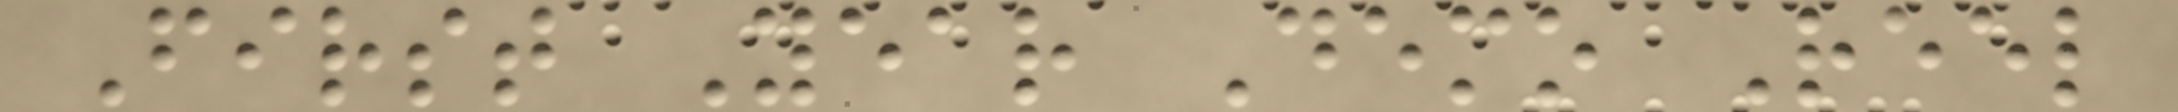First Year Demo Reel
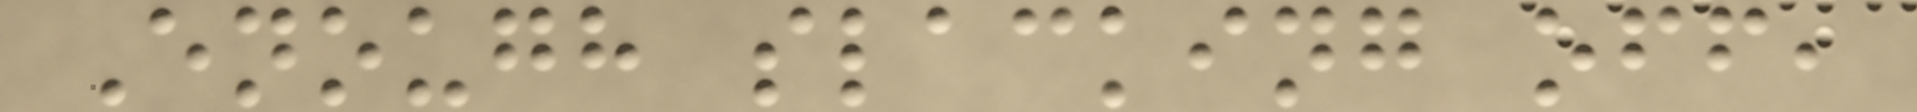Enough slacking off,
